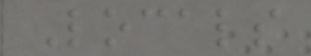Locals
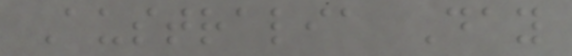Australia Day
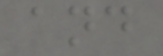and
